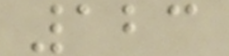123
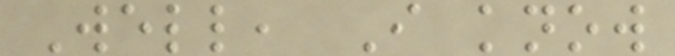Well, I know
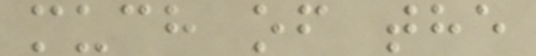much of the
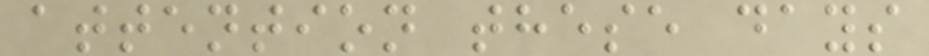attention these days
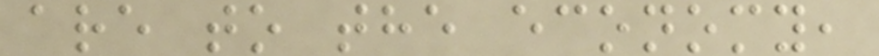are to the economy,
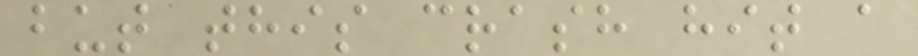but this crash hit a
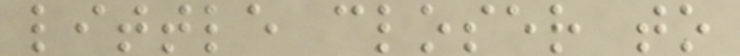little closer to
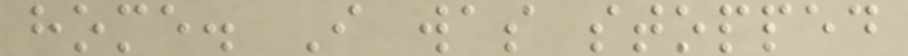home. I was stopped
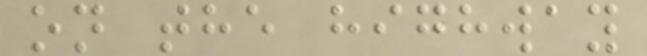on the highway
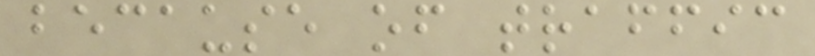because of traffic
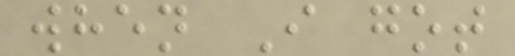when I got
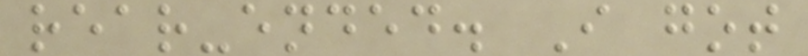rear-ended. I got
